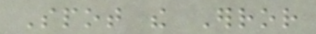Spot the Error
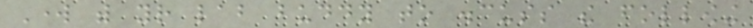Work with your lab buddy to discuss the following
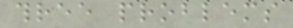three problems
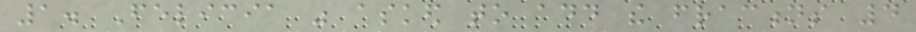1. Felicia was asked to add the fractions 4
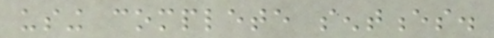using complete sentences.
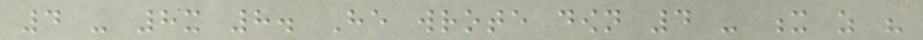4 - 8x 8. He wrote down 4 - x as his
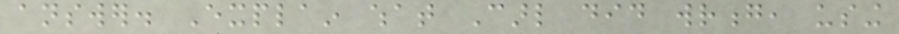answer. Explain what Carl did wrong, using
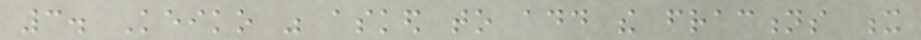3. Keiko was asked to add the fractions x
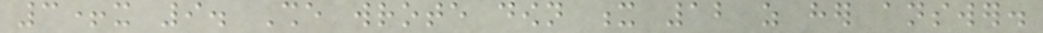3+x 9. She wrote down x 12 as her answer.
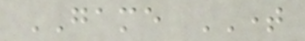GAME TIME
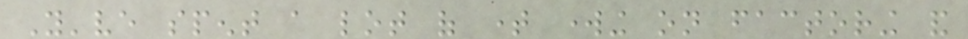You've spent a lot of time working on factoring and
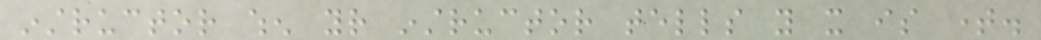instructor when your instructor tells you it is time.
